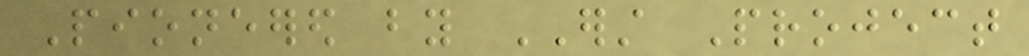Pioneered by ERST Project
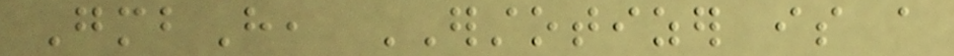GmbH, ERSTOTIZER is a
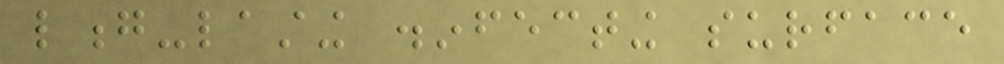long-lasting disinfecting surface
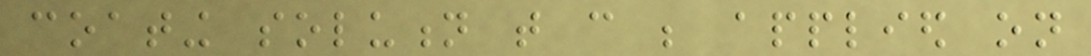coating solution that can be applied on
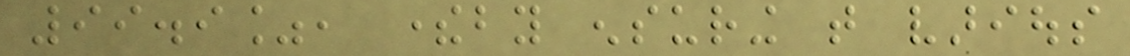99.9%, thereby ensuring that various
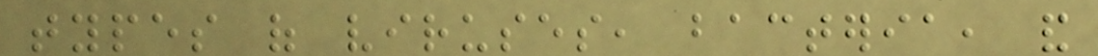types of viruses, bacteria, and
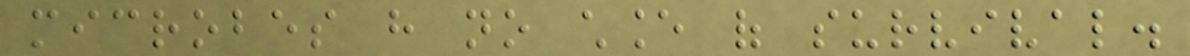microbes have no chance of survival.
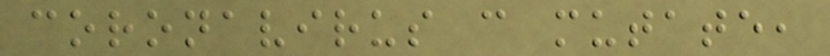coronavirus can mutate,
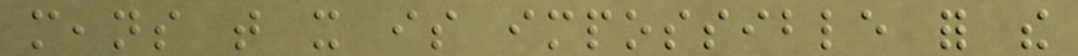means that it is impossible for the
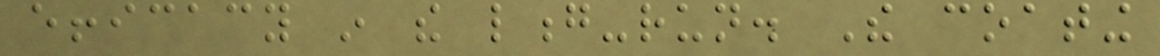efficacy in the long-run. The coating
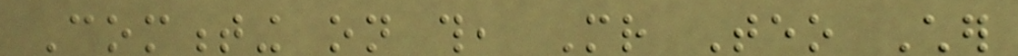Commenting on this, Mr Teo Cher
